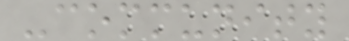-community
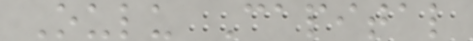Oulu Capital
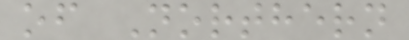of Northern
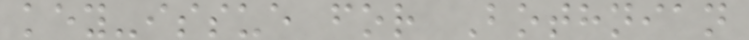key-issue for Bothnian
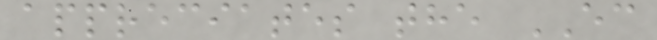appreciates the EC
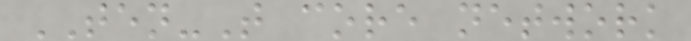TEN-T core network
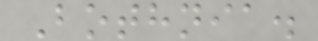Bothnia.
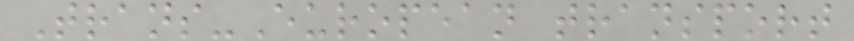Trans-European transport
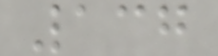137
